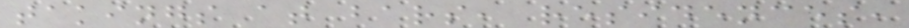takings at bars, residences,
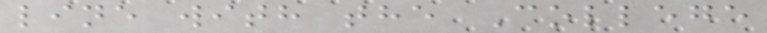line with the College
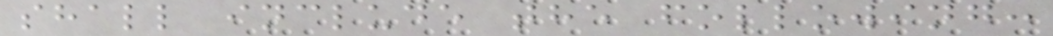shall include the following:
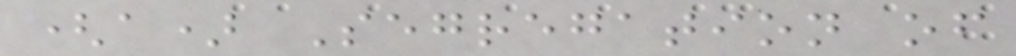(a) Segregation of
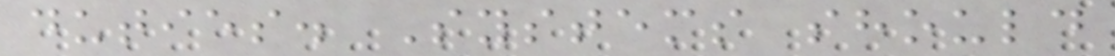duties. Systems should
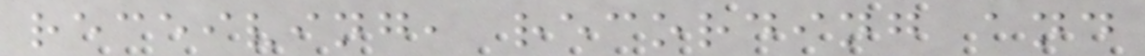receiving, recording and
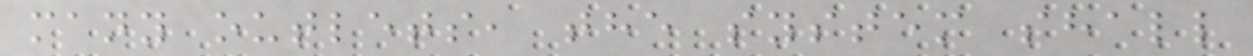many outlets, the system shall
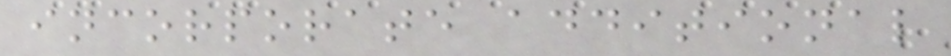incorporate additional
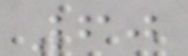60
